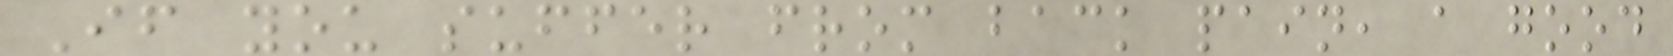If you suffer from back pain, a good
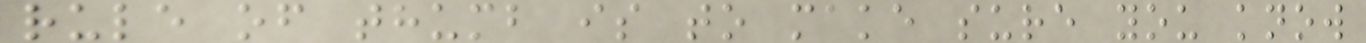rule of thumb is to make sure you know
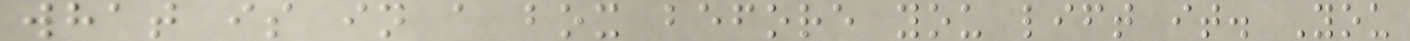what is in a box before you lift it. You
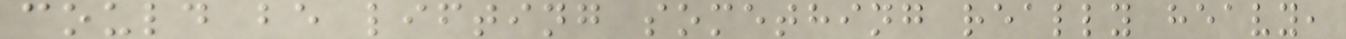could be lifting something really heavy,
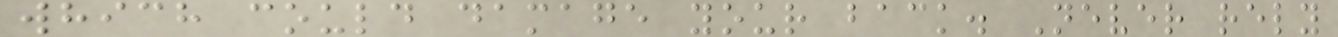which could damage your back. Never rely
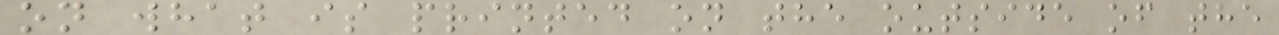on what is printed on the outside of the
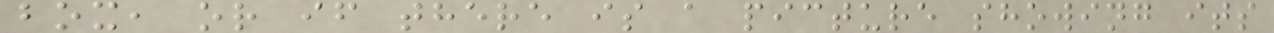box, or if there is a picture showing its
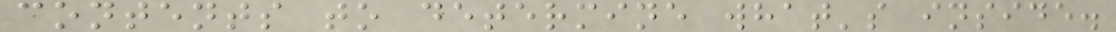contents to determine what's inside.
